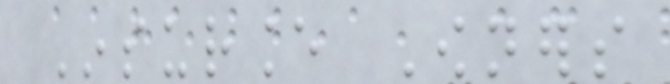Insurance Owners
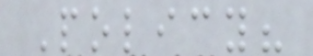Policy?
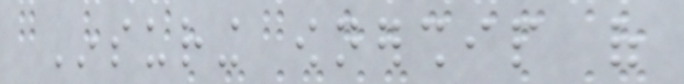Insuring ownership of
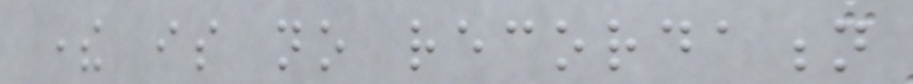there is no recordation
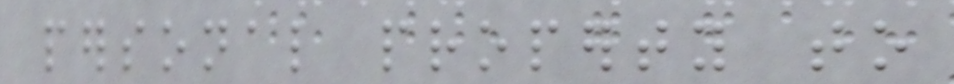personal property to
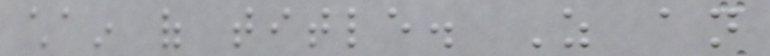chain of title. As an
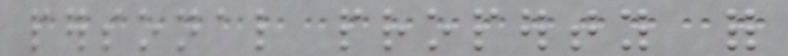personal property for
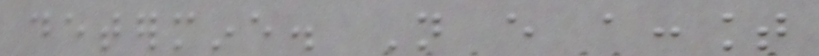determine. Not every account
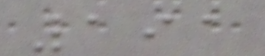191
